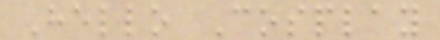Hello Cosplay
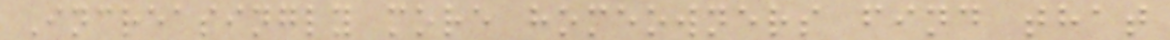Increasingly more homeowners find that
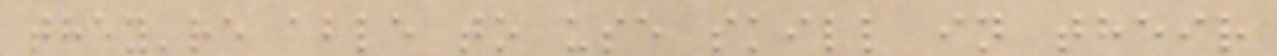they're able to use skill in their
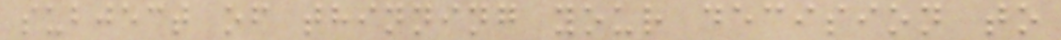subject of thinning your decision to
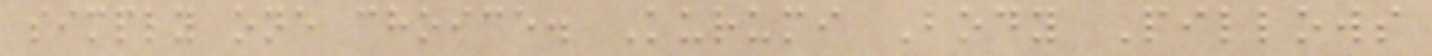simply one choice. Kurumi Body Pillows
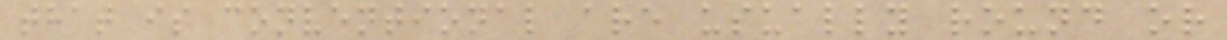that is conventional are usually round or
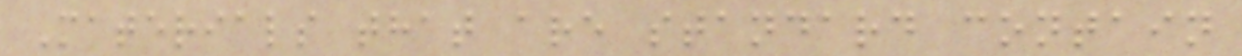Materials that are standard contain
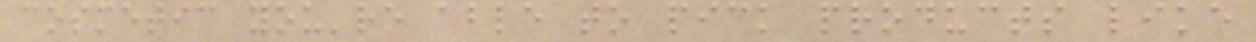cosmetic you're able to pick products like
